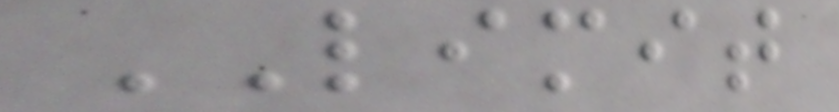LIMIT
